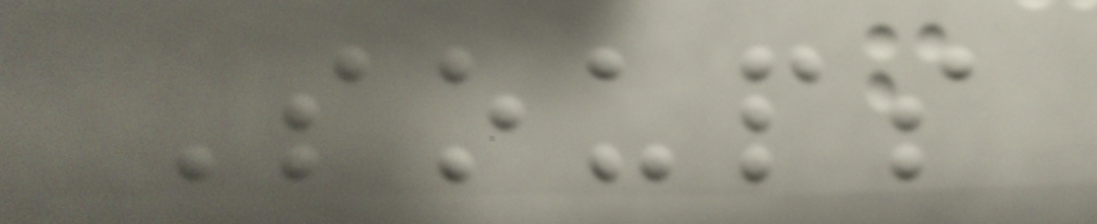Soups
